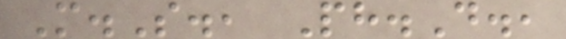M.S., Ph.D.,
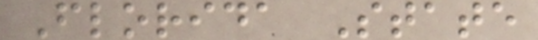Florida State
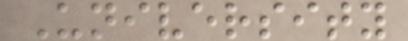University
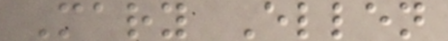Mary Ellen
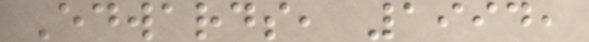Edwards, 1994,
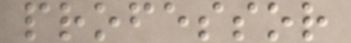professor
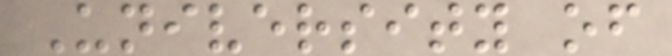University of
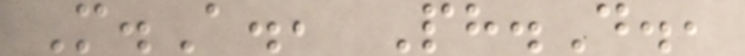M.A., Ph.D.,
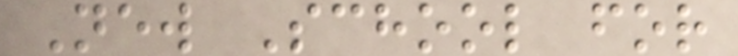New School for
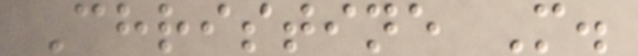Christine M.
